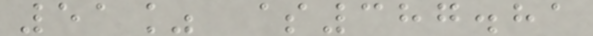51% $387.81
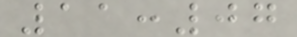11:07
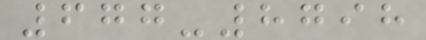677-8798
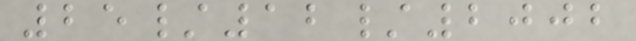25/12/2002
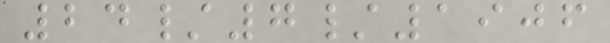24/7/1906
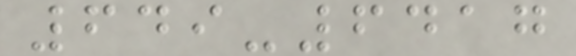649-6417
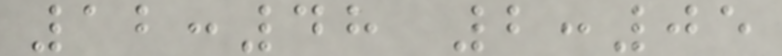12:48 2:05
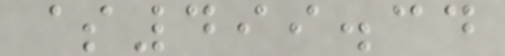$499.34
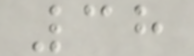38
